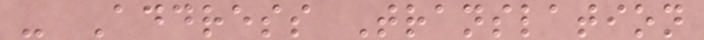- Address Translation
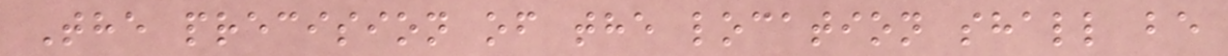The precision of the location shall be
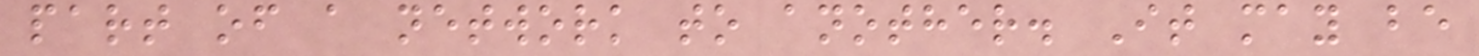part of a network to another. It may be
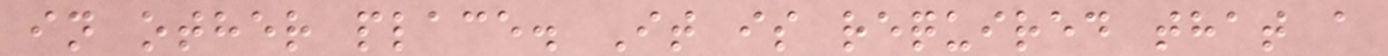in other place. It is required that a
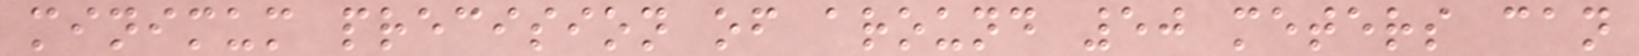minimum precision of around 50 meters can
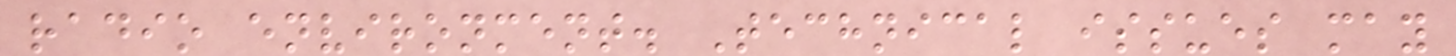radio environment. Technical issues may
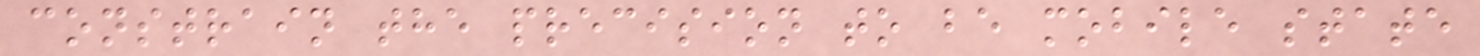constrain the precision to be mobile state
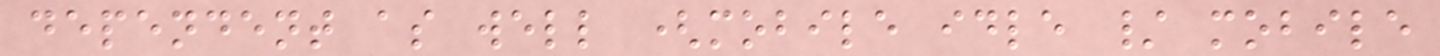dependent as well (mobile idle / mobile
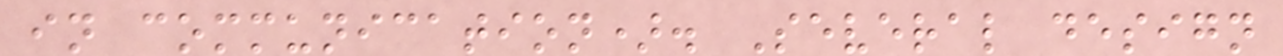in communication). Several design
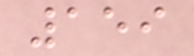159
